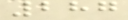287
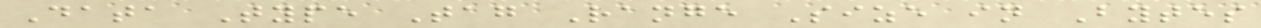Data Type Tag Range Size in Bytes
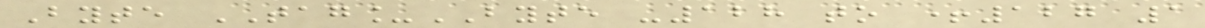Byte TAG_BYTE -128 to +127 1
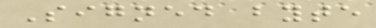Signed byte
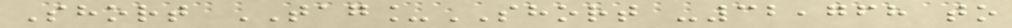Short TAG_SHORT -32,768 to
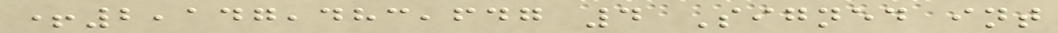+2,147,483,647 4 Signed int
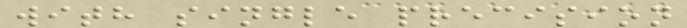with single precision
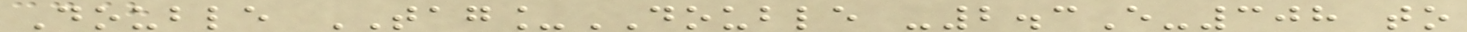Double TAG_DOUBLE -2.3E-308 to
